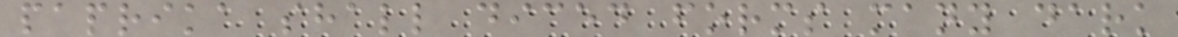paprika shall diced forms many dark
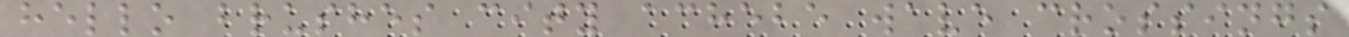hello brushes city achebe wave crossings
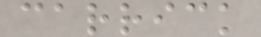carrick
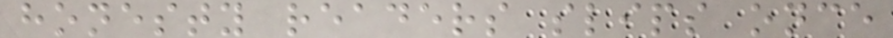honesty readers slips once
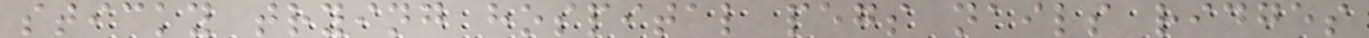sticky trying hospital pegs nails ridges
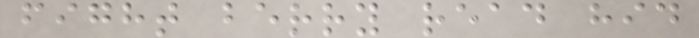fight berry read hid
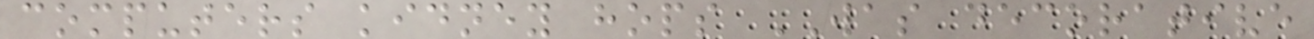computers kidney hops WAS decorative
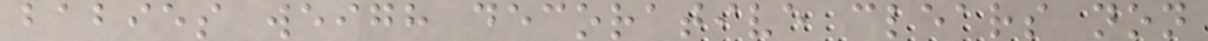babies weigh decorative clears non
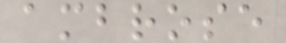ambrose
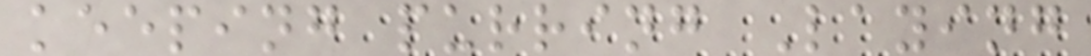keeping purring Laying
